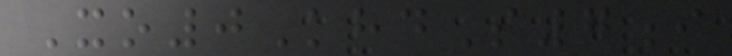Xo0KhdS7i
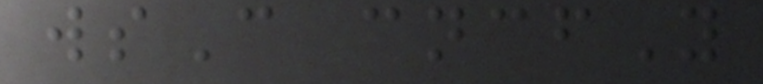wsC cncfY
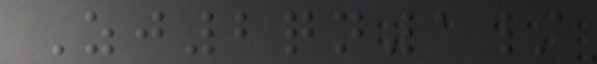Zj2qn1/
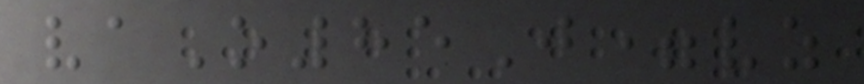vaO85J=vz
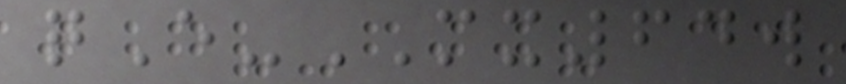qE-MX64w
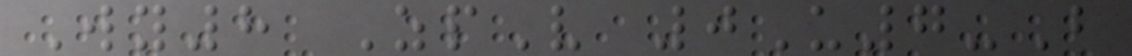Wy8 ZpV 0U7-B
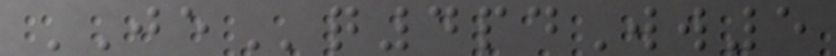JEq4pdWw5
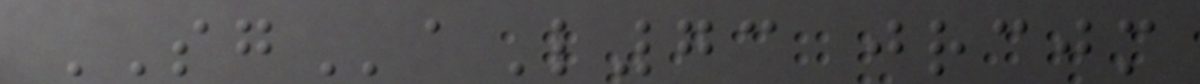SGaL73 jrcjm
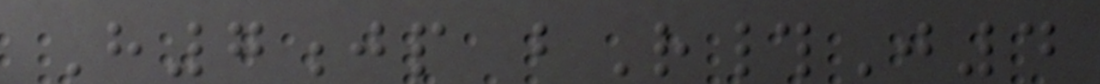H7jp bR#J4
